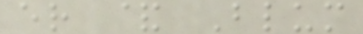er & Blum
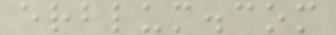erblum.com
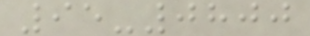95-0800
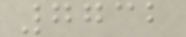7732
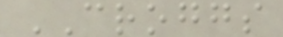CROGGS
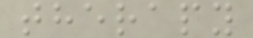therapy
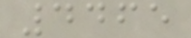4465
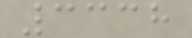3338
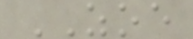ZOE
